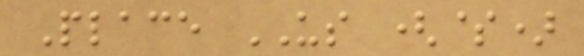Place US ($)
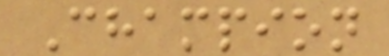Champion
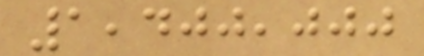1,400,000
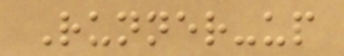Runner-up
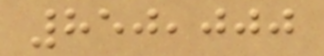850,000
